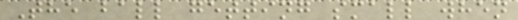The ball getting small when
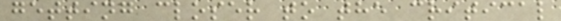getting closer to the critical
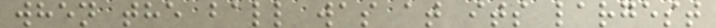when the ball was at its largest
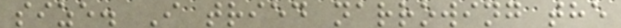size. I tried narrowing the
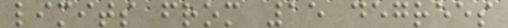limits from 15 degrees
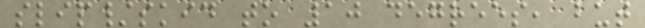slip/skid to 10 degrees, but
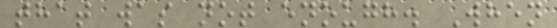that was not enough. When
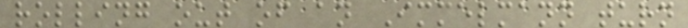rolling out of an Immelmann turn
